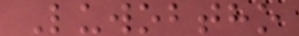Luwobtho
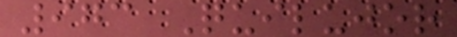973 Quilujor
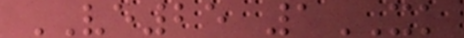VE25 1XK
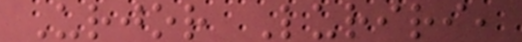Urjor Luriri,
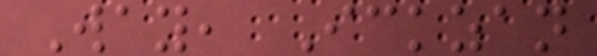Way, Ickzan
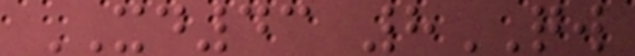XD43 8QW
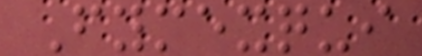Fymexqui
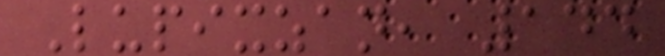Lupixzan, 144
